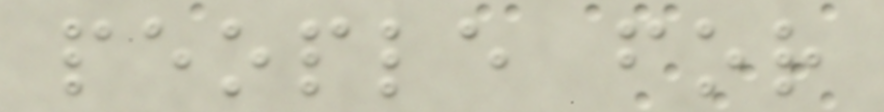people for
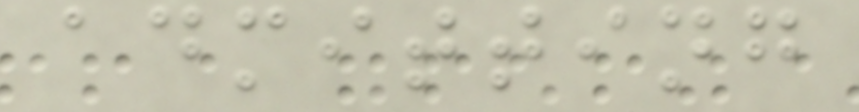admitting
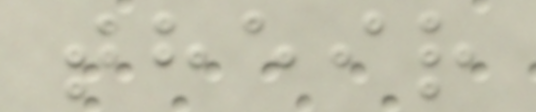their
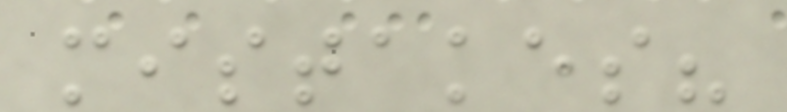mistakes?
